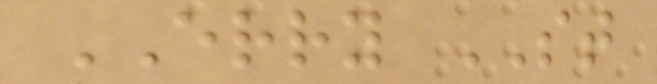ERRY ST
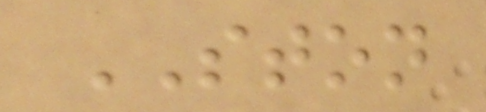STON
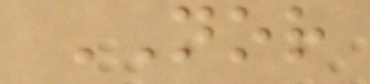NOR
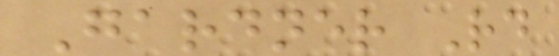Gardner Rd
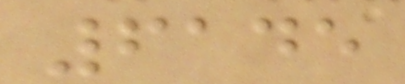6145
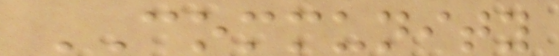COMMUNITY
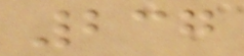237
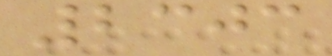2303
